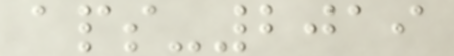aps-2019
